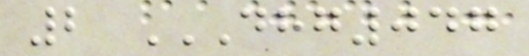2 DHG047
